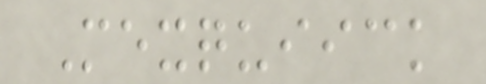Mexquiick
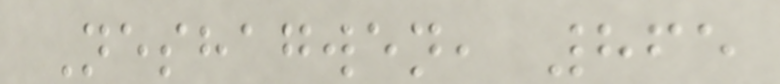Neshagwen, 865
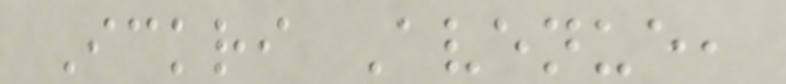Ickri Avenue,
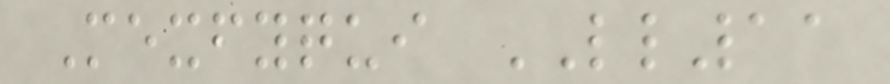Mexfyqui LL11
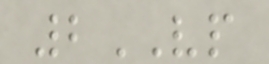2VP
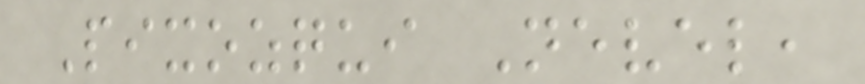Pixozqui Nevel,
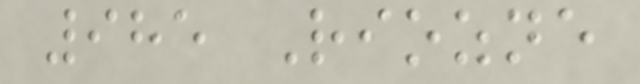985 Riozne
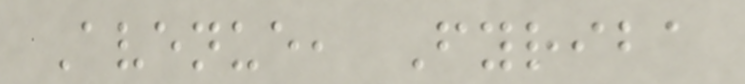Avenue, Fyriba
